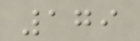179
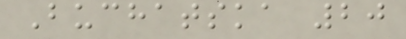Buchatska 20
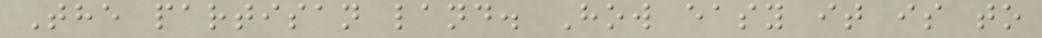The partisan land. How easy it is to
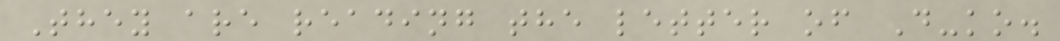They are reading the letter of D-ko.
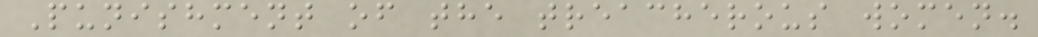Punishment of the treacherous women.
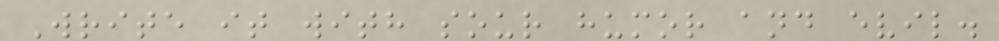Write it with sour humor and evil.
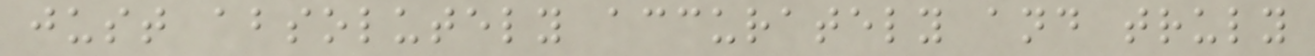just absolutely accurately and truly
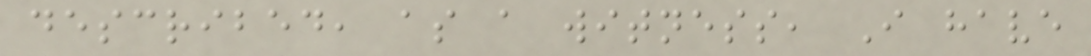described, as a witness, I have
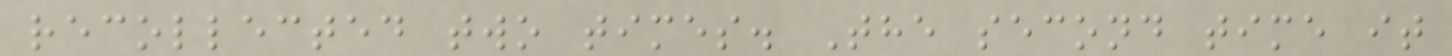recollected two times. The second time it
